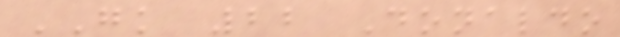GK 22 Donaldo
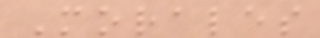Morales
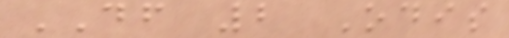DF 2 Odis
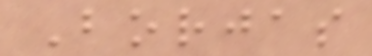Borjas
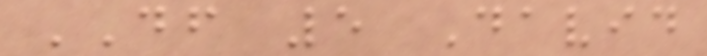DF 5 David
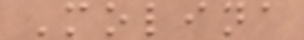Molina
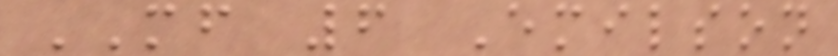MF 6 Emilson
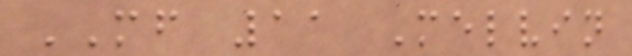MF 11 Melvin
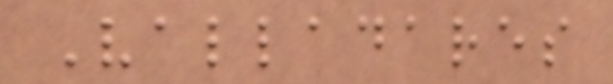Valladares
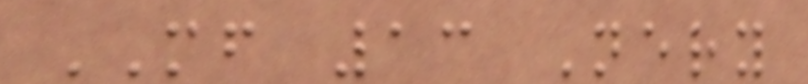MF 13 Nery
